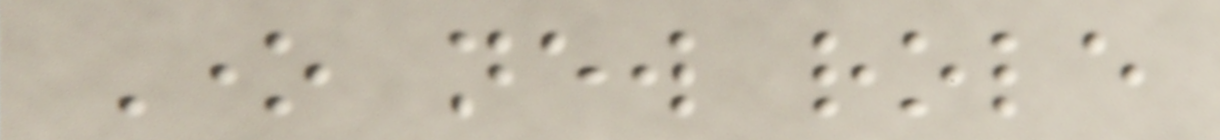One new role
